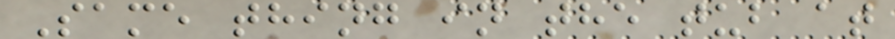Same thing in the tub at
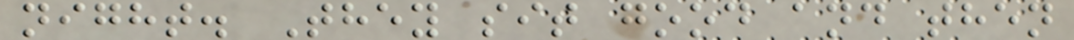night. They sit good and then
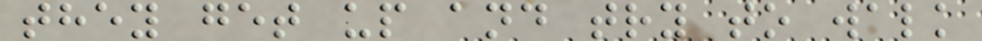they get up and try to walk
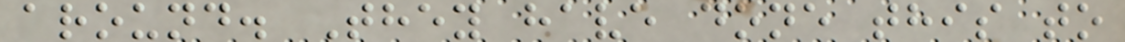around. They have done this to
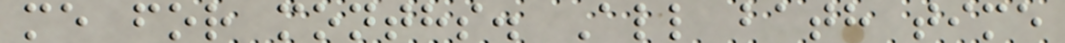me for months. All bath time
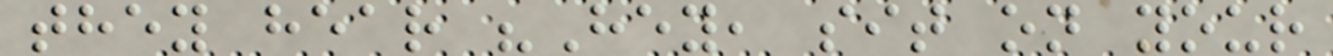they hear "Hey, sit on your
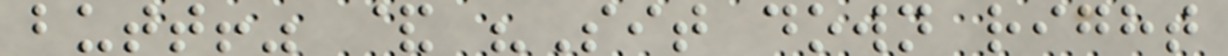butt!" & "Sit down right
